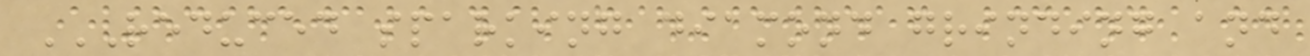REDUCED SPARKING DIAMOND GRINDING AND
